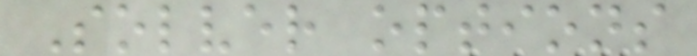Solver options
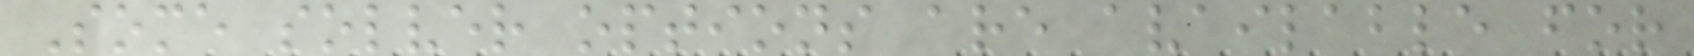Some solver options are available for
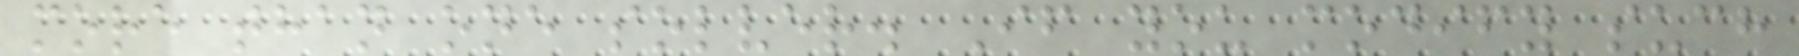more than one solver. If you modify such
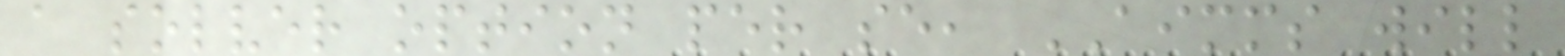a solver option per se, AIMMS will
